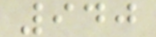940
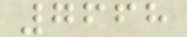7668
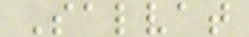Salvat
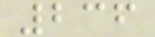236
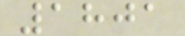1801
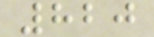820
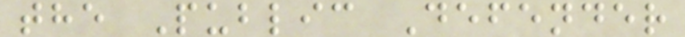the Public Defender
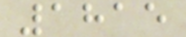1815
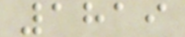1819
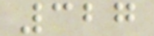327
